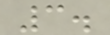3.
